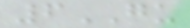6GU
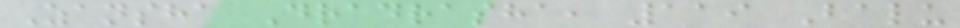Zansha Dradrasha, 119 Balu
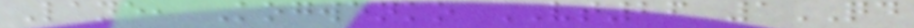Lane, Kogwenko VT26 1QD
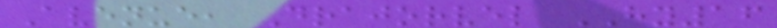Avenue, Drajorvel HY16
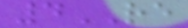4RE
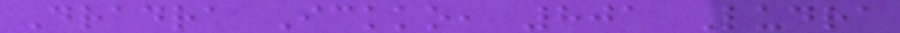Dradra Ickko, 801 Ludra
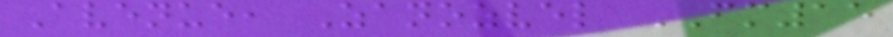Avenue, Zanozvel FM15
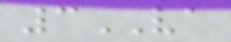3VA
